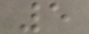5
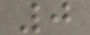0
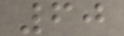60
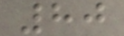80
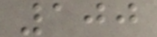100
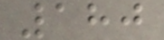180
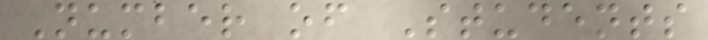Number of Students
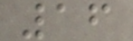16
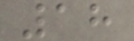18
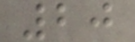20
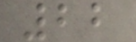22
